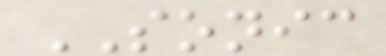SONIC
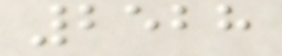2528
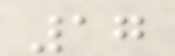17
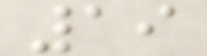19
